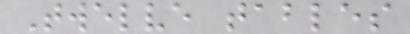Twelve tables
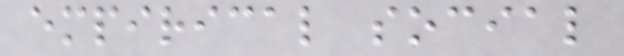empirical social
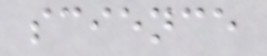science
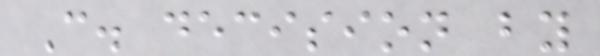C. decision by
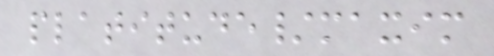platitude/maxim
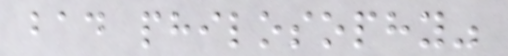bad philosophy"
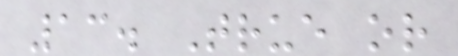13. True or
